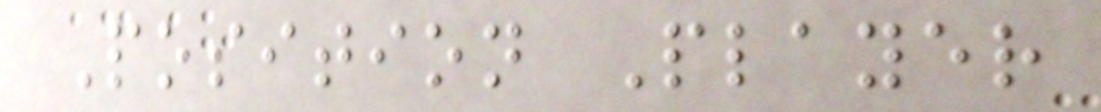Position Player
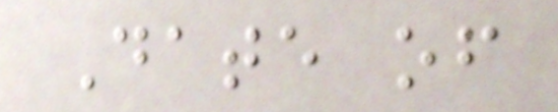Date of
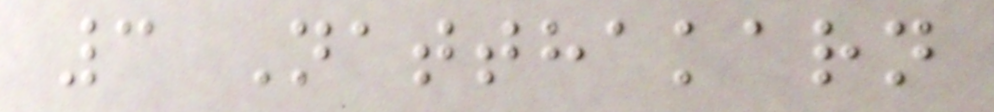3 Natthakarn
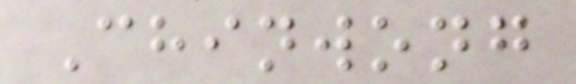Chinwong
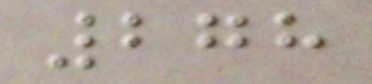278
